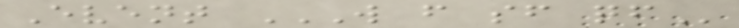Event W F SF QF
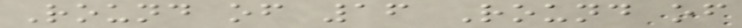Round of 16 Round of
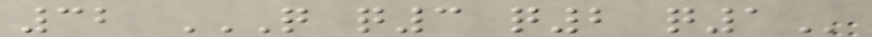32 Q Q3 Q2 Q1
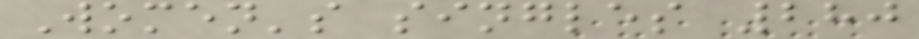Women's singles 280
